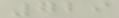729
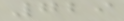729
